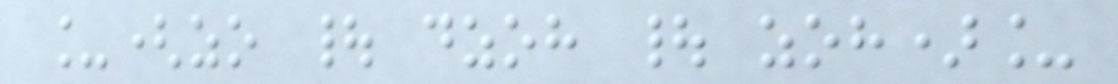_(zo | dzoh | zoh)_
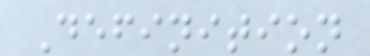Definition
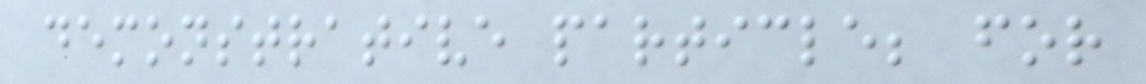demonstrative particle; for
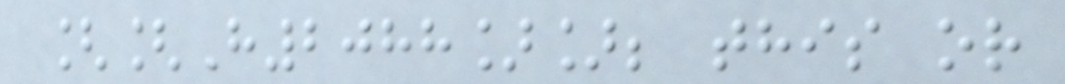[[H2088]]; this or
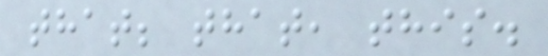that; that, this.
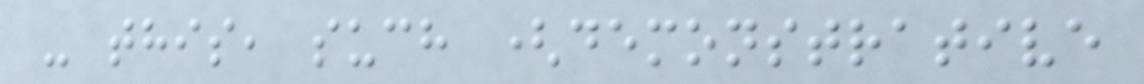- this, such (demonstrative
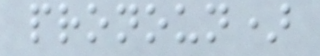pronoun)
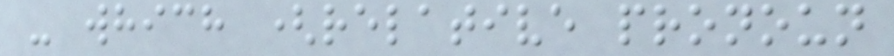- which (relative pronoun
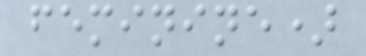feminine)
